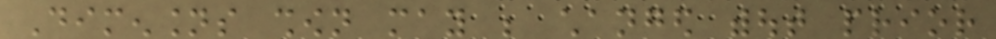Dimensions shown may be changed without prior
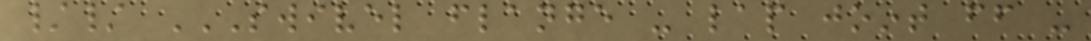// SWIVEL FLANGE - LAP JOINT FF -
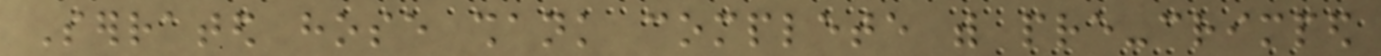Serrated hose shank complete with pre-crimped
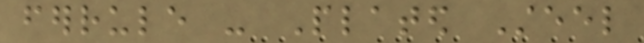ferrule - Plated Steel
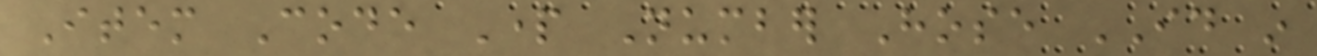Item Code Part Number Hose ID in
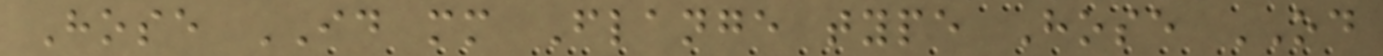Hose ID mm Flange type Hose OD
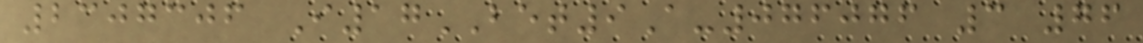2307306 I17BET9A-076076 3 76
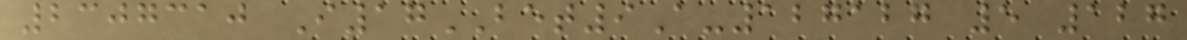2307310 I17BET9A-127127 5 127
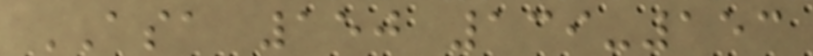ASA 150 139-153
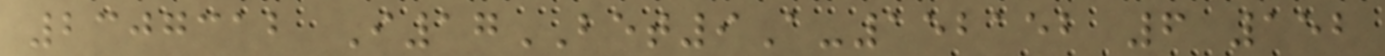2307312 I17BET9A-152152 6 152
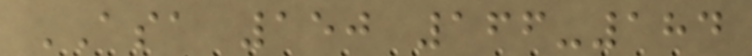ASA 150 166-184
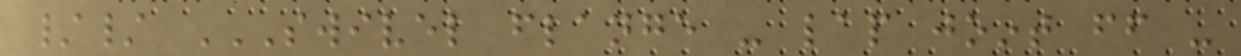// SWIVEL FLANGE - LAP JOINT FF -
